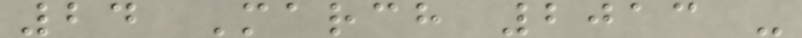24 March 2013 -
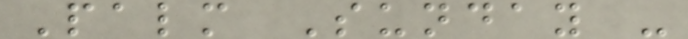Palm Sunday -
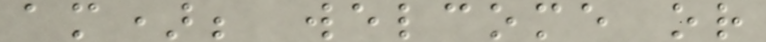am); welcome or
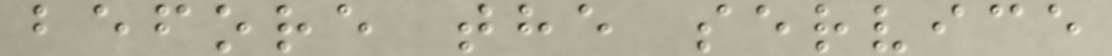before the service
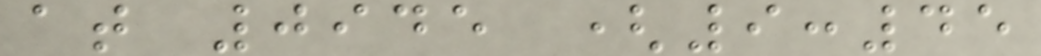at 0945 (9:45
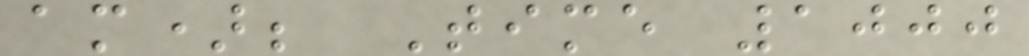am); Time 1000
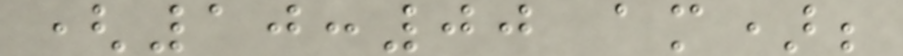(10:00 am);
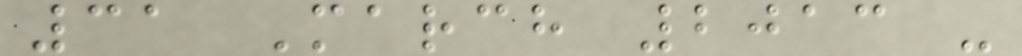31 March 2013 -
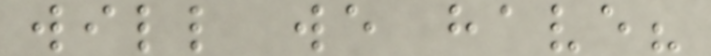will we have?
